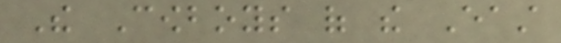The Cowboys of the East
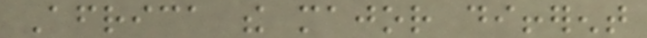Africa the major different
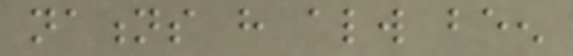nations have always been
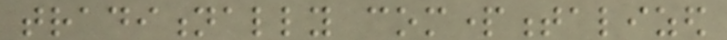traditionally compartmentalized
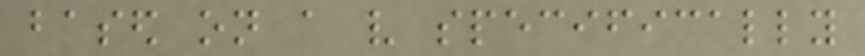based on a very specifically
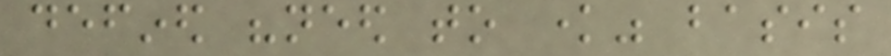defined "need to know" basis
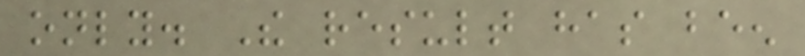only. The result has been
